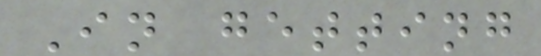In getting
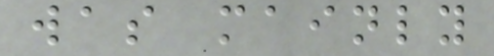was mainly
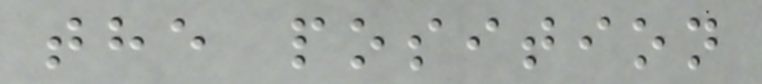the position
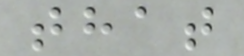that
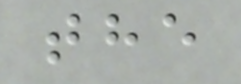the
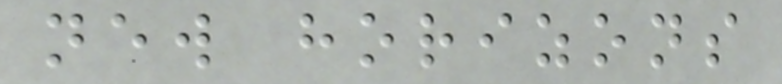new horizons
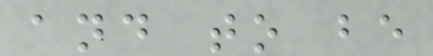and to be
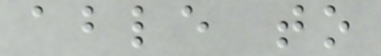able to
